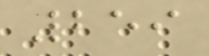259
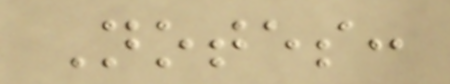Notes:
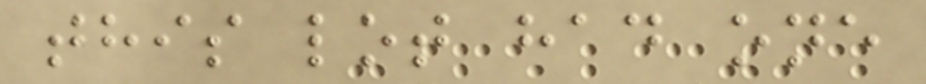this lot had one
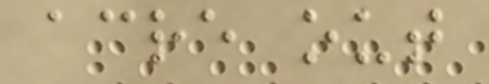acre out
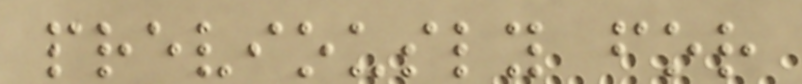previously for
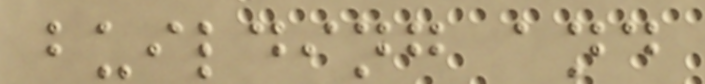building and
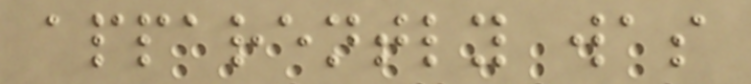apparently was
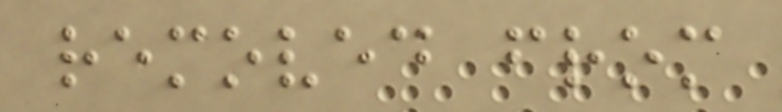removed from
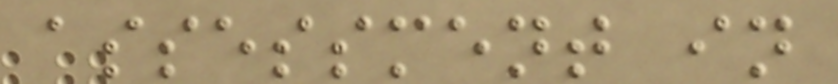assessment in
